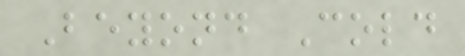Beyond Cold
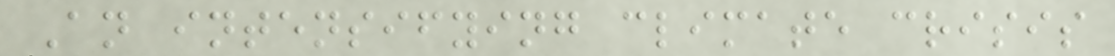An intensifying climate crisis
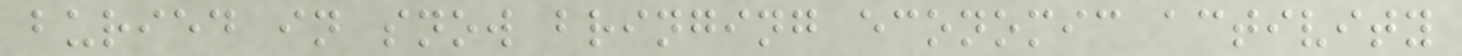buried in snow bringing economic activity
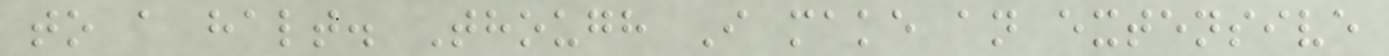to a halt. Though I make an extensive
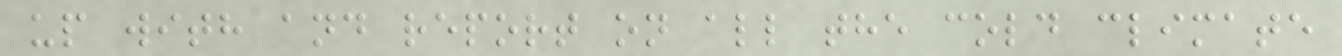up with and report on all the cold climate
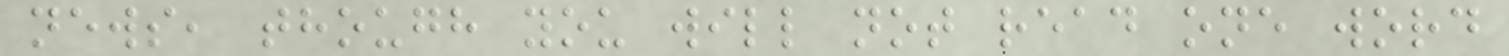news, though you will not read one word
